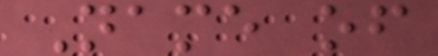Name of
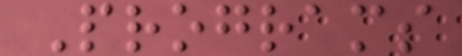Programs
